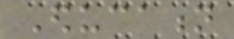Education
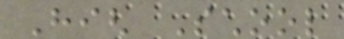High School
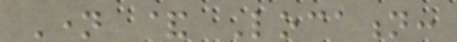Name & Location:
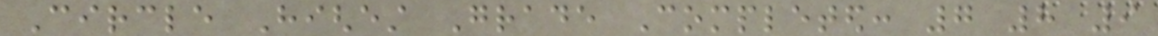Circle Highest Grade Completed: 7 8 9
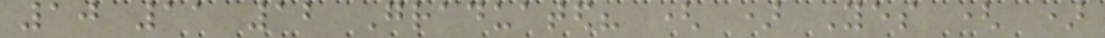10 11 12 Graduated? ( ) Yes ( )
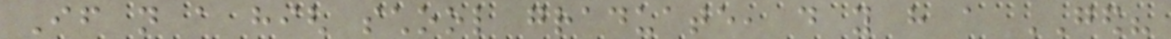If not a high school graduate, do you have a GED?
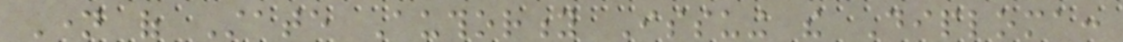Name of State Authority Issuing the Diploma:
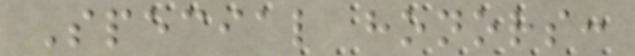Special honors:
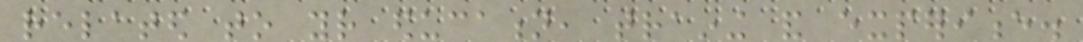related to your education, training and experience.
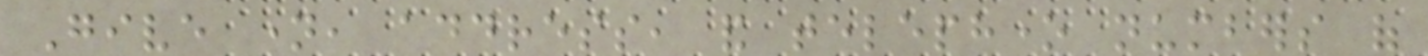Give name, address, and telephone numbers of
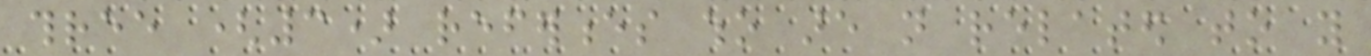three (3) references who are not related to you
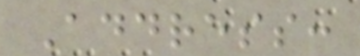Address:
